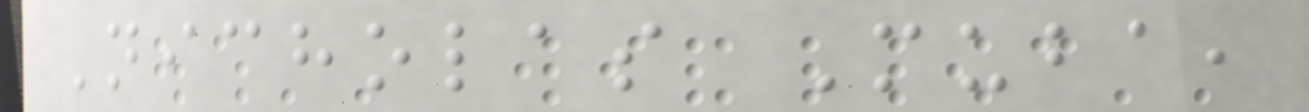Nicholas Muba,
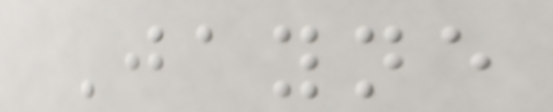Jayne
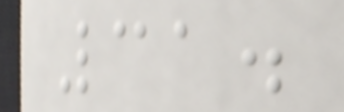31.
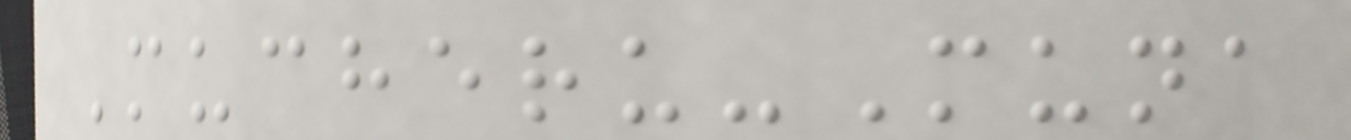Mucheru-Muna
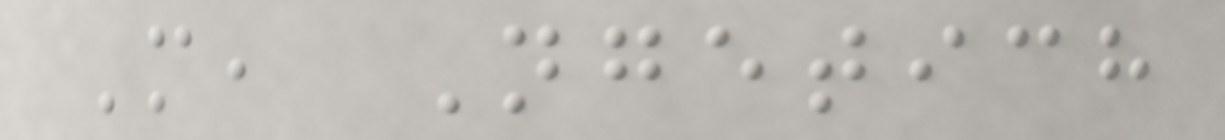M, Ngetich
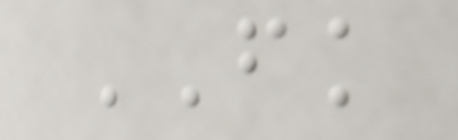FK
